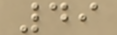49
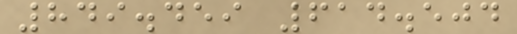849.459 614.504
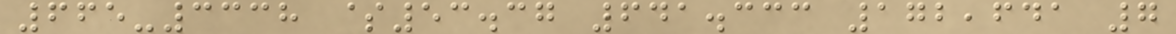665-3338 $53.37 641.333 172,641 7
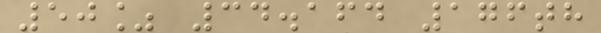50% 34.164 176th
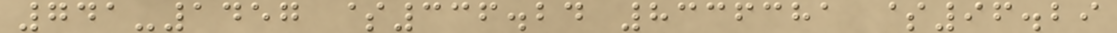741-1457 $336.24 8336381 $96.29
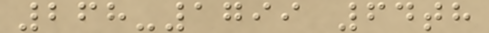268-1799 64th
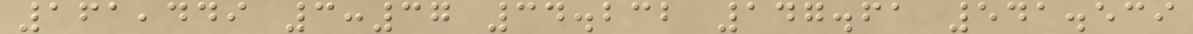161,449 3:37 34.232 147.61 541.539
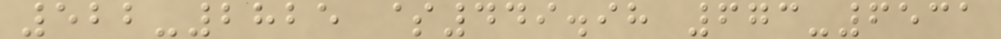522-2825 $449.98 673-6531
